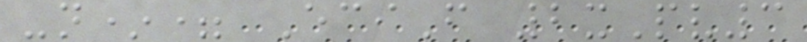-n*= EciF 2xPv3
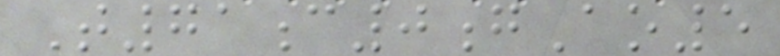T71c0gAo5
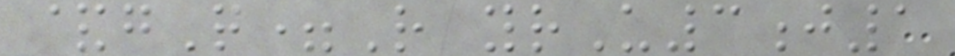&gQ=R yrU3j1
